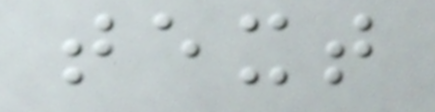text
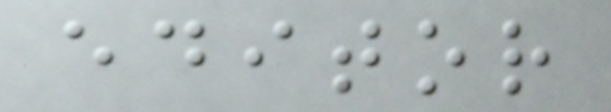editor
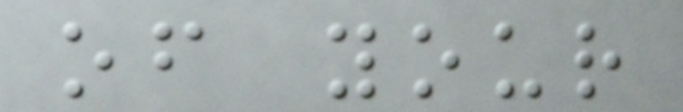of your
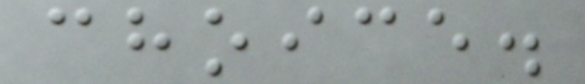choice.
